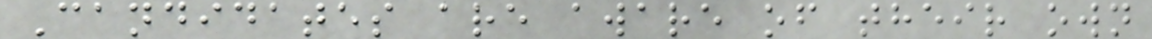Candidates are aware of their own
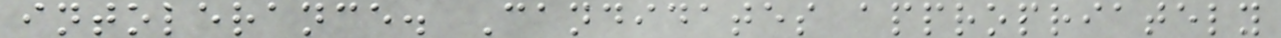intolerance. Candidates appropriately
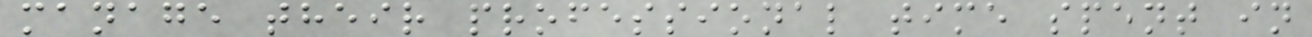manage their professional time spent in
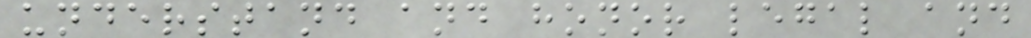understand and honor legal and
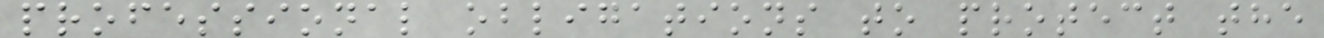professional obligations to protect the
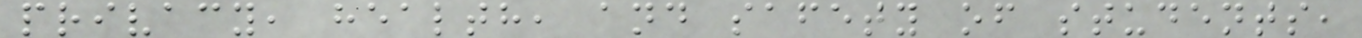privacy, health, and safety of students,
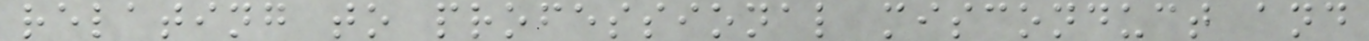relating to professional misconduct and
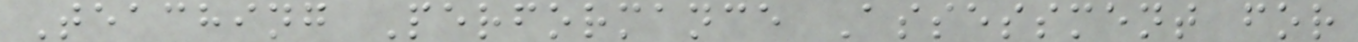Teaching Performance Assessment for
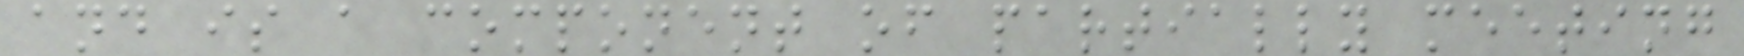and is a component of partially meeting
